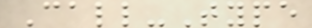Call-Type
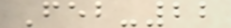Feb-22
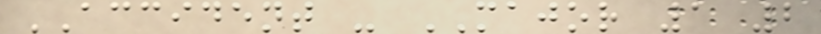ACCIDENT - MAJOR 1 2
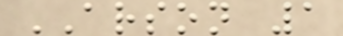ARSON 1
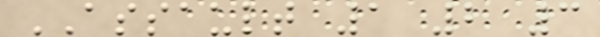ASSAULT 1 2 3
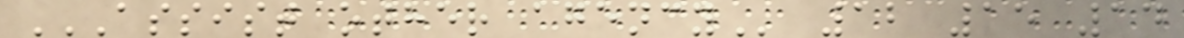ASSIST OTHER AGENCY 12 15 14
